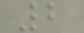2
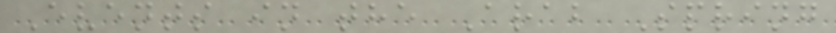Events in the Arab Spring
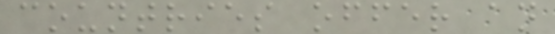countries offer an
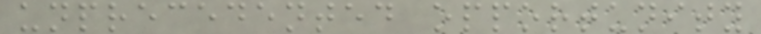unprecedented opportunity
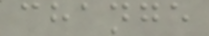change
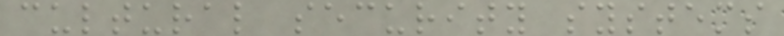cultural security systems
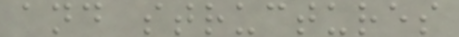and structures
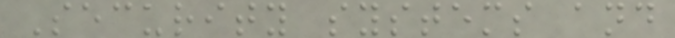Security systems and
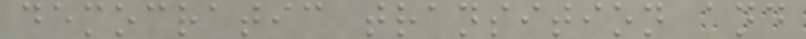democratic transition and
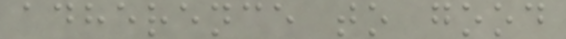adherence to good
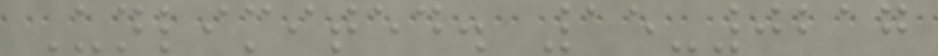Unlimited. 15-0217
